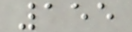155
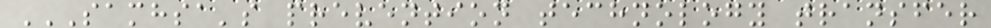SAMHSA'S PREVENTION TECHNOLOGY TRANSFER
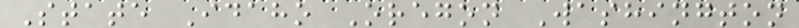State Idaho Oregon Washington
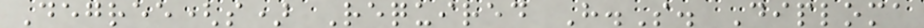Degree(s) Required H.S. Diploma
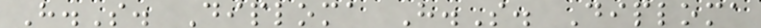H.S. Diploma H.S. Diploma
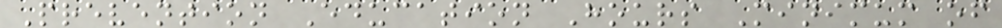Prevention Education Hours Minimum of
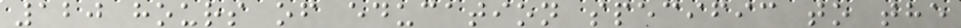120 hours of education specific to the
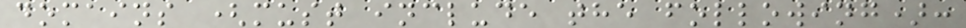domains (must include the following):
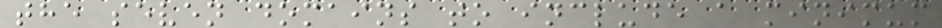the seven domains to include a minimum
